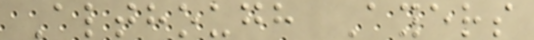Although Ayers
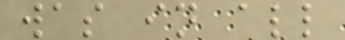was in all
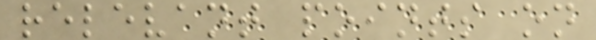relevant points on
